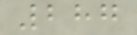287
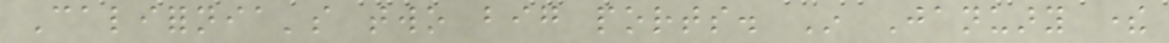California's two big ports. In January there
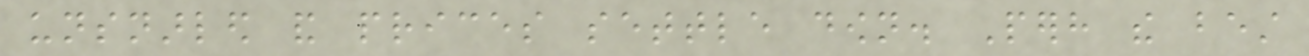unsnarled and prices settle down. Perhaps the best
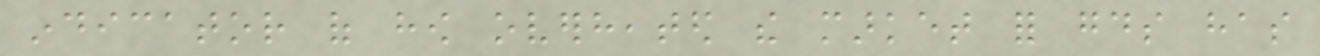indicator of how overheated the market for goods has
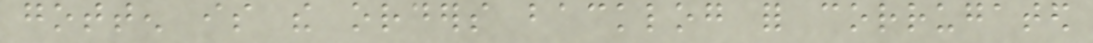gotten is the orders backlog for corrugated
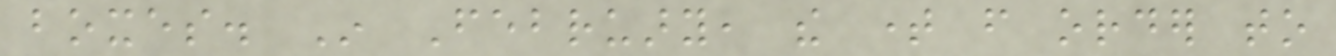boxes. In February, the time from order to
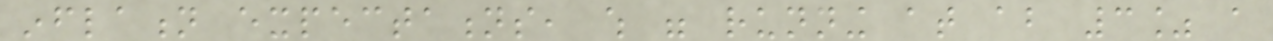inflation expectations, which were running at about 3% a
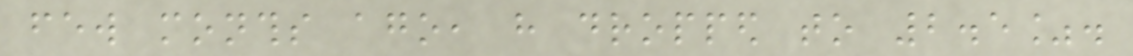few months ago, have dropped to 2.5%.
